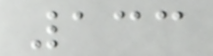133
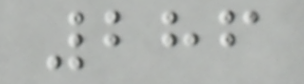286
